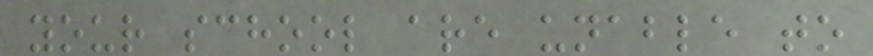your school are unable to
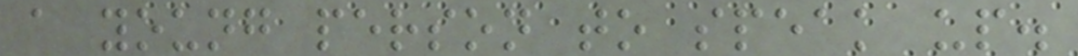a young person to speak up.
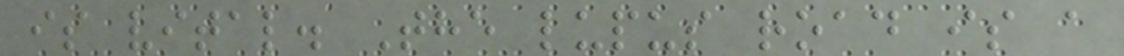is vital. The lupus road is a
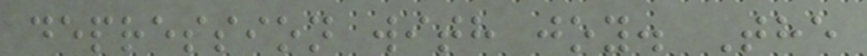depression with joy. The
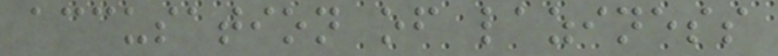accusation of laziness
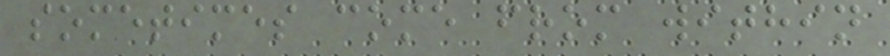sometimes come from within
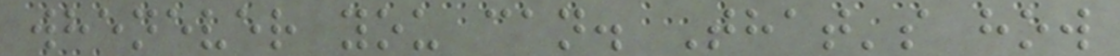whenever you can. That's how
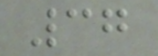37
